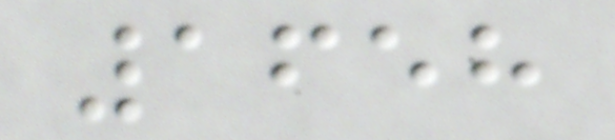1658
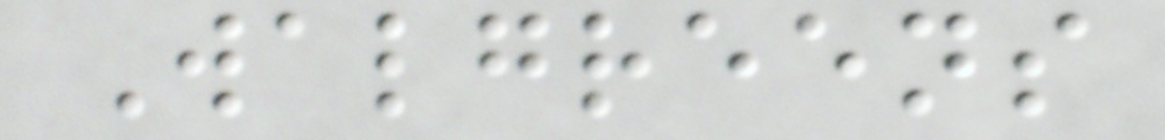Walgreens
